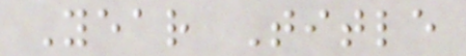Year Title
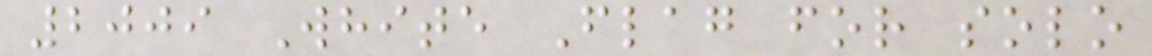2009 White Flag for solo
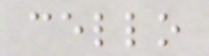cello
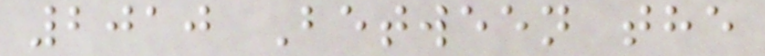2010 Between the
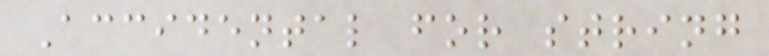Accidental for string
